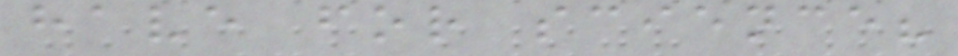have for science?
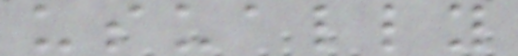usually
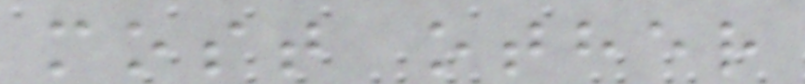most other
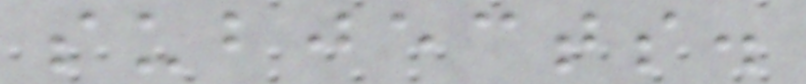subjects.
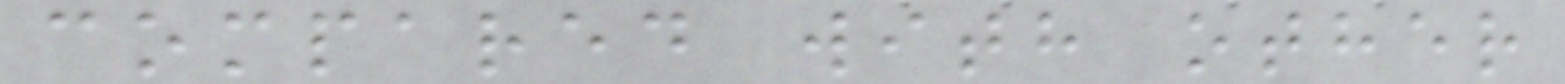compared with other
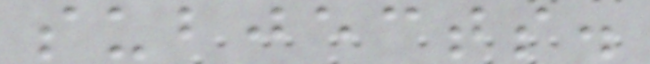subjects.
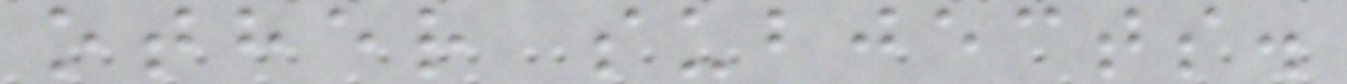other subjects.
